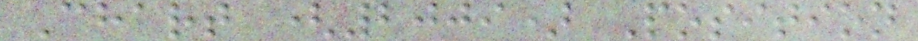Chart (2009) Position
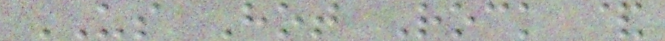US Hot Rock &
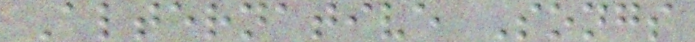Alternative Songs
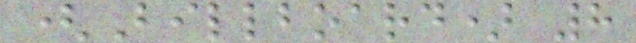(Billboard) 8
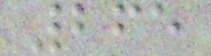265
